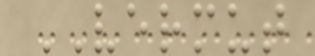VERMUT
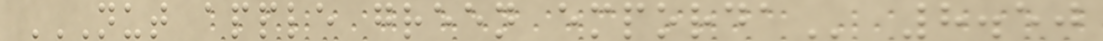NUT APPLE GREEN EMPORDA 8.50
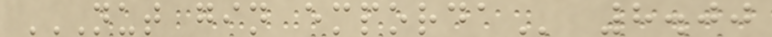NUT GIN EMPORDA 8.00
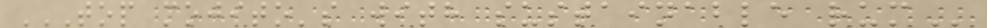TOP MOJITO'S WITH SUSTAINABLE RUM
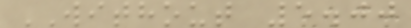WITHOUT 5.00
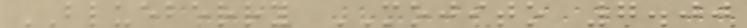BLUEBERRY MOJITO 7.00
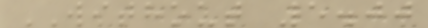WITHOUT 5.00
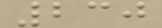230
